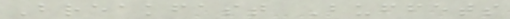Breakfast Buffets
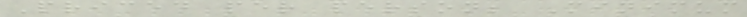Priced per person; Minimum
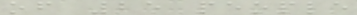of 25 people
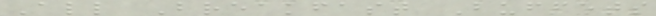All Breakfast Buffets
